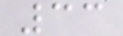33
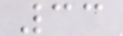33
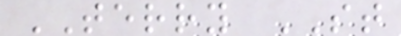TERRY ST
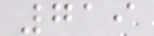719
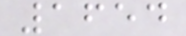1654
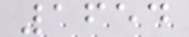1654
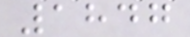1847
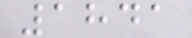1841
